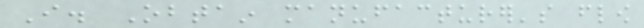I. Obtain manufacturer's flow
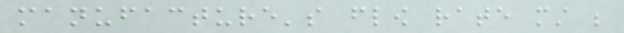manufacture's flow rate must be
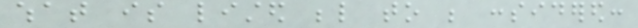what is listed below to be considered:
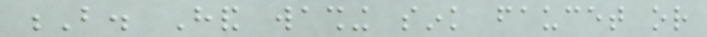B. Hand washing sink faucet or
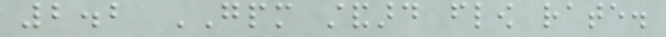2.2 GPM standard flow rate.
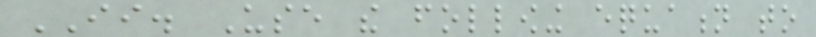II. Use the following equation to
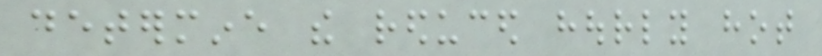determine the reduced hourly hot
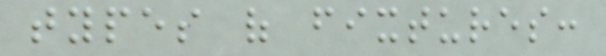types of fixtures:
